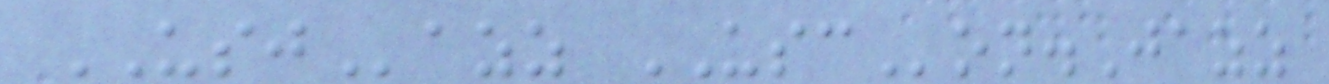USJazz USCon.Jazz
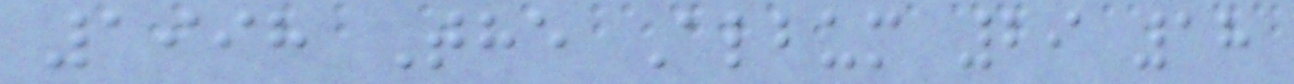1998 The Album 29 18
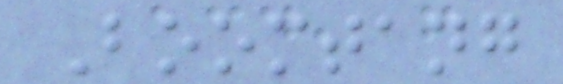Boomtang
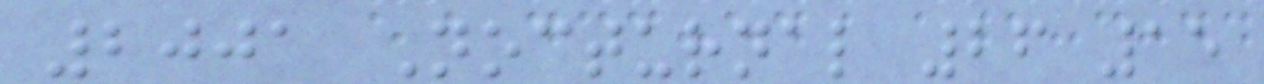2001 Nocturnal 26 15
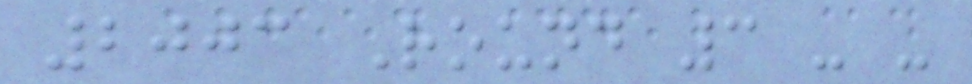2003 Round 3 - -
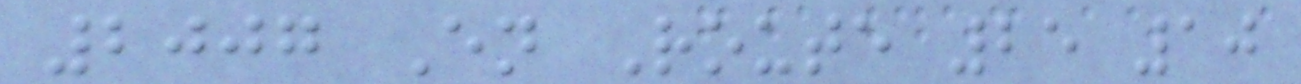2007 En Route 25 10
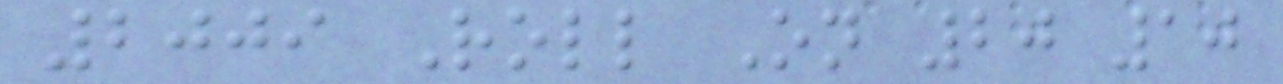2009 Roll On 20 10
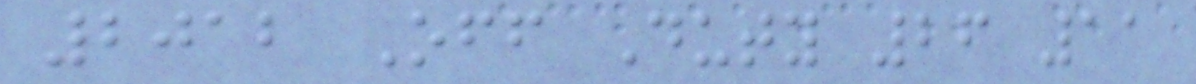2012 Off Duty 26 11
